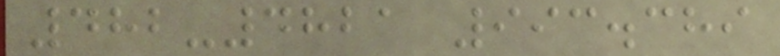482-4821 993.389
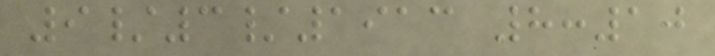9/3/1913 8:10
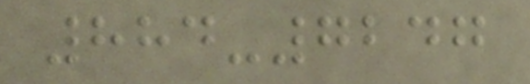884-7247
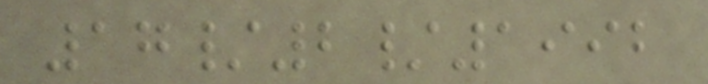17/2/1992
